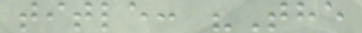title: "The
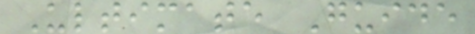Ultimate Guide
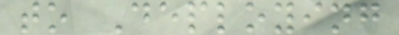to Deploying
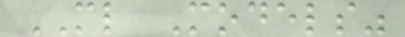ML Models"
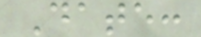Date:
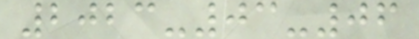2023-03-06
